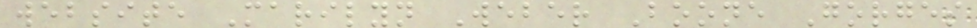website Marilyn Weber Boone Gorges
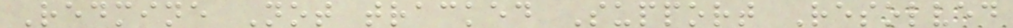Redmine Not tracked Support Resolved
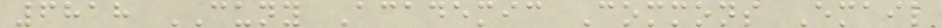6818 CUNY Academic Commons Email
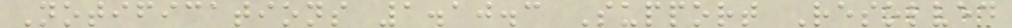Notifications 1.10.3 Support Resolved
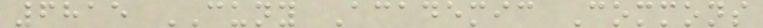6815 CUNY Academic Commons
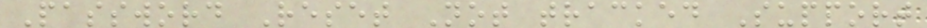Password Reset Not tracked Support
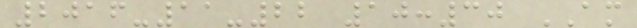2016-11-22 10:30 AM
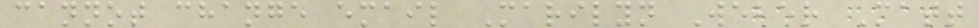cannot change email Marilyn Weber Matt
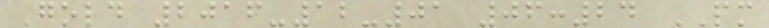Gold 2016-12-01 06:24 PM
